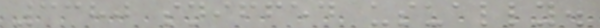3380 sniffed usually.
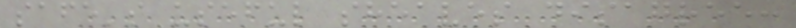safe's useful sheaves disagree:
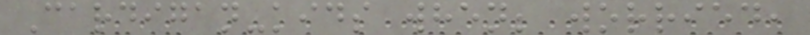Cardigan-kids when; worried,
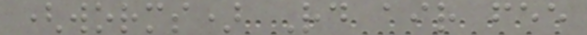(worms) Rd air fee
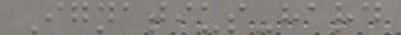Ignatius-hard
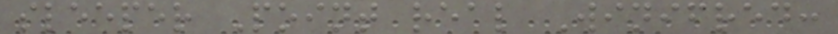sleeper Point real Winifred:
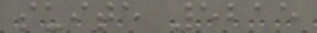suite 5215
